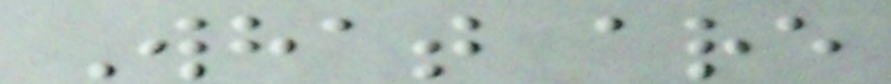What are
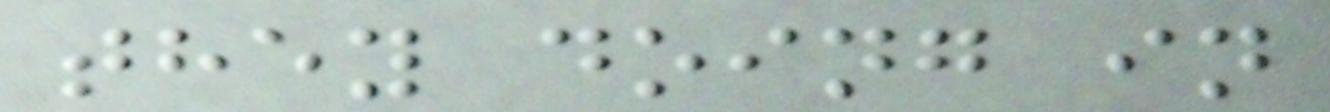they doing in
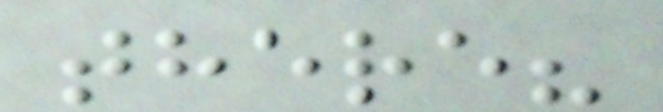there?
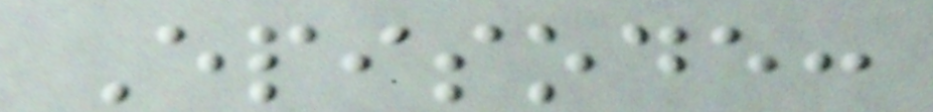Episode:
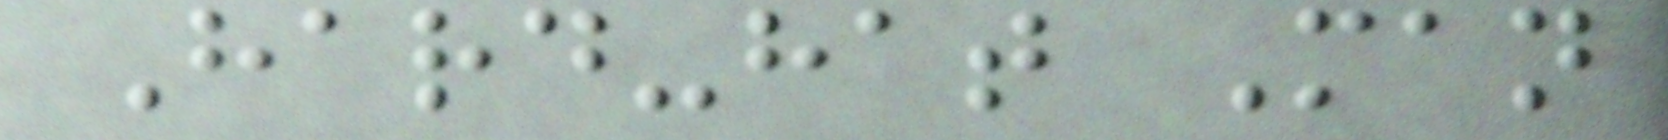Hard-hat Man
